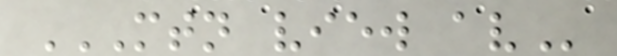MTN VIEW AV
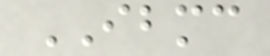IBMC
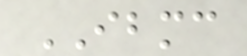IBMC
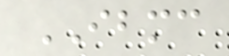IBMC
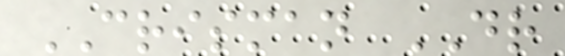CRISMAN DR
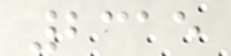2315
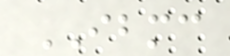IBMC
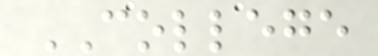COLLEGE
